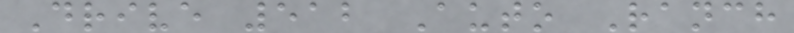Drive 512 Auto Ranch
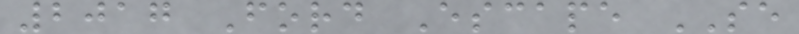2017 Ford Escape SE
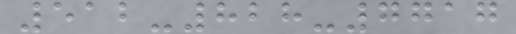512-828-7717
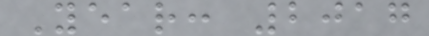Year: 2017
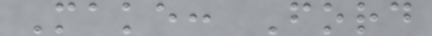Make: Ford
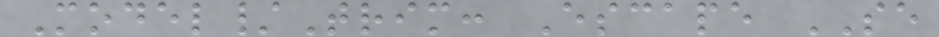Model/Trim: Escape SE
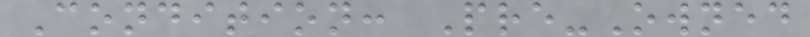Condition: Pre-Owned
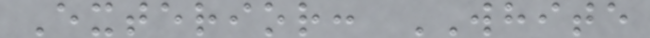Exterior: WHITE
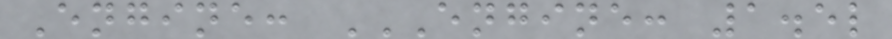Engine: ENGINE: 1.5L
